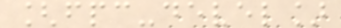[fpc-devel]
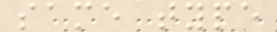same type
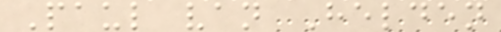Paul van Helden
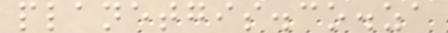planetgis.co.za
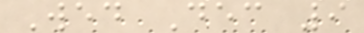Wed Dec 9
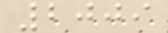2009
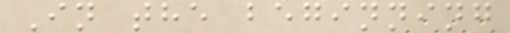In the beginning
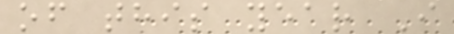of this year I
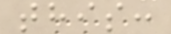this:
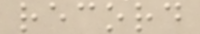record
